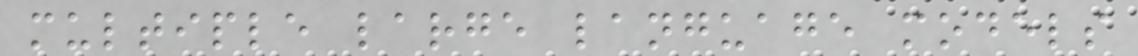multiple large language models
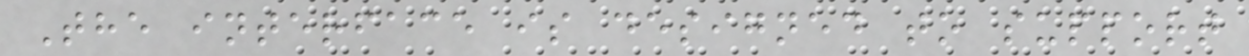The interface is designed to support
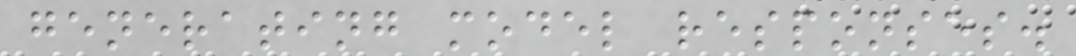generating model responses.
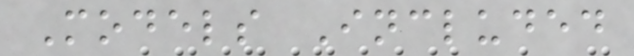Models Included
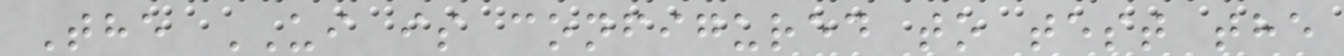The UI is configured to test the
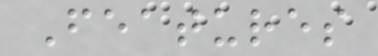Features
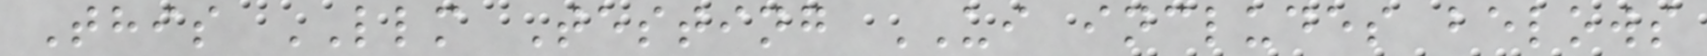This LLM Testing UI includes belows
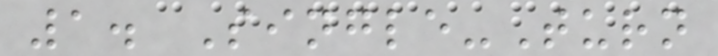1. Single-Turn
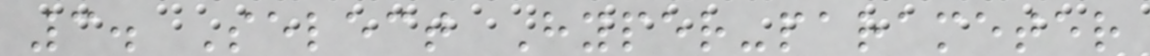3. Select Hyper-parameter
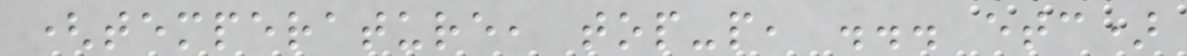(temperature, top-p, ... etc)
